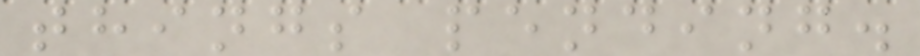things pending.
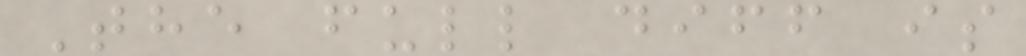The full diff is
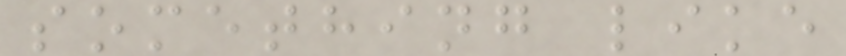something like
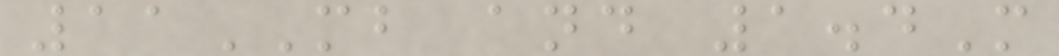11MB and 1.4M
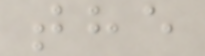the
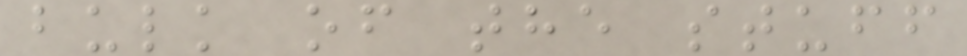bulk of the stuff
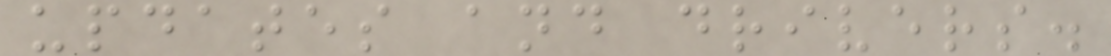updates and drivers.
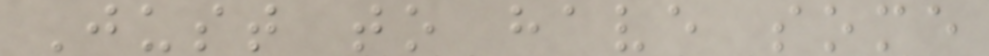Just to have some
